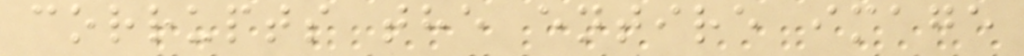corrupts the entire image
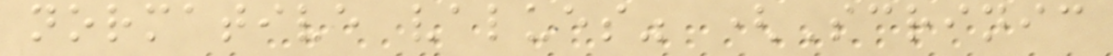normative values" (Scrinic
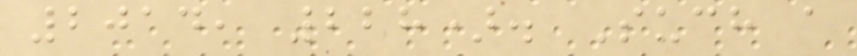2014, 228). Such a
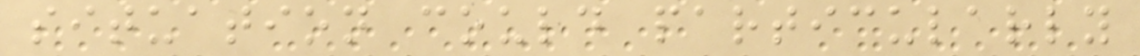situation could particularly
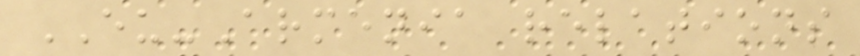EU-Armenia relations
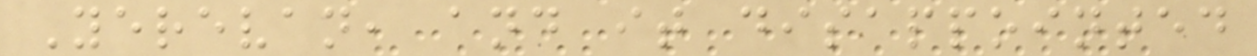Yerevan, and it disappointed
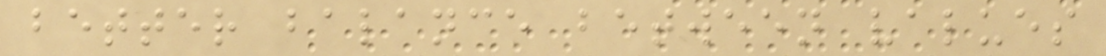better balance between values
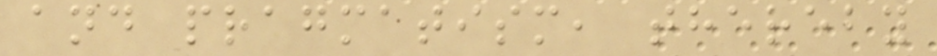and pragmatism, thereby
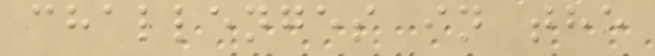challenges in the
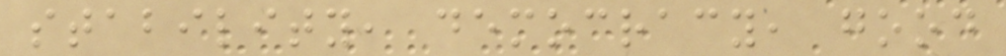stability, democracy, good
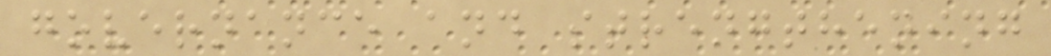governance and strengthening
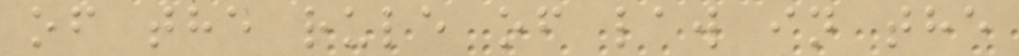of the rule of law in the
